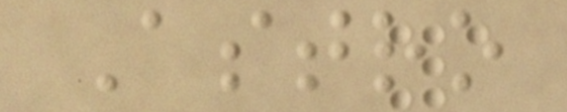Astro
